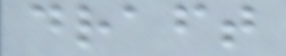draft
